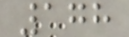178
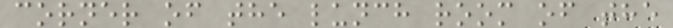corner of the lunch room of the
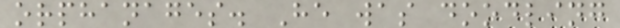orphanages. He was doodling
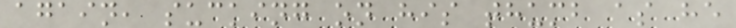again, sucking on his thumb as he
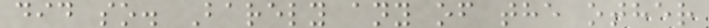did so. Barely any of the other
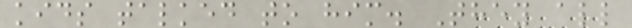kids talked to him. They all
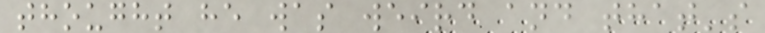thought he was weird and that's
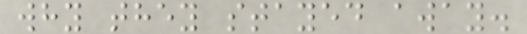why they stayed away.
